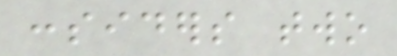considers two
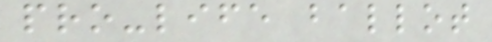pro-life ballot
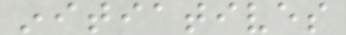initiatives
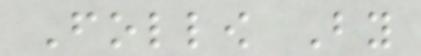Follow By
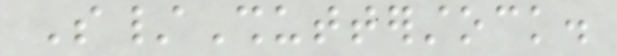S/Shutterstock.
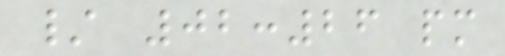/ 02:26 pm
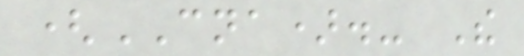(CNA).- The
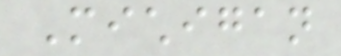Michigan
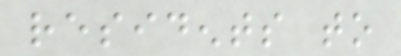residents to
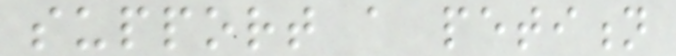support a petition
